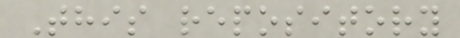This repository
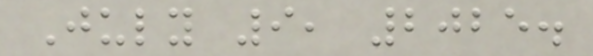July 9, 2025.
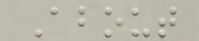About
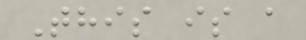This is a
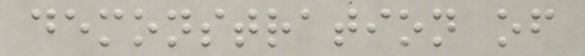demonstration of
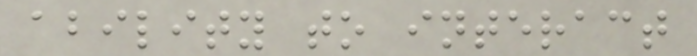ability to interact
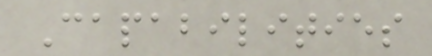Capabilities
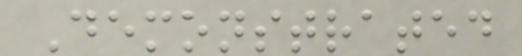Demonstrated
